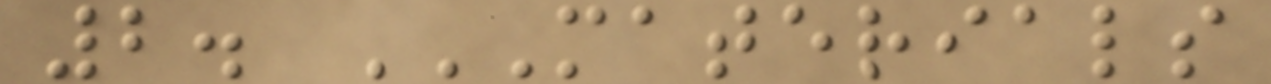2. MATERIALS
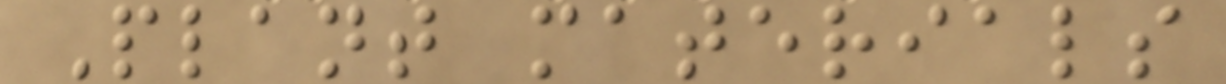Plant materials
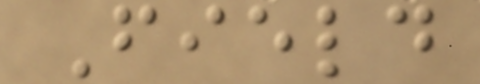Field
